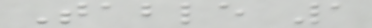Table 1
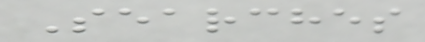Searches
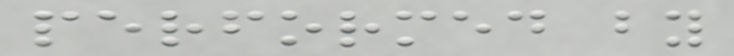performed by
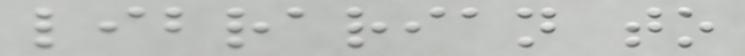librarian to
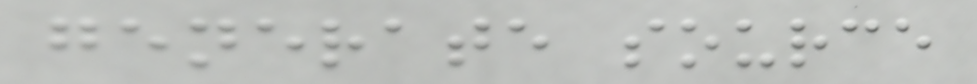generate source
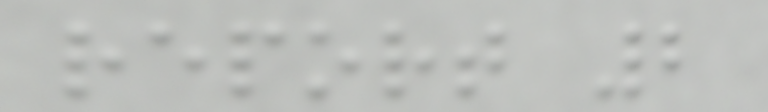report 2
